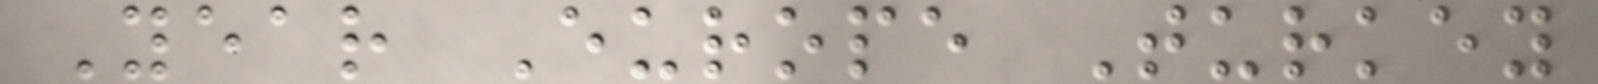Year Europe Turkey
